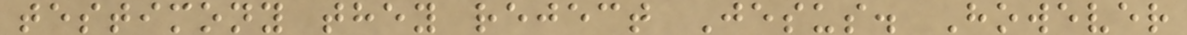testimony they reject Jesus. However
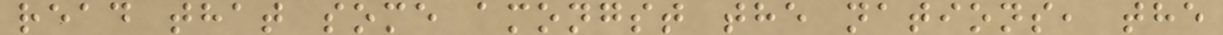read that some amongst the nations, the
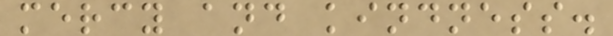mercy and kindness.
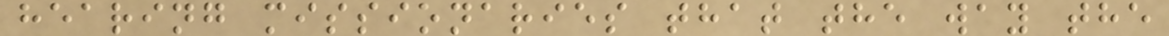hearing missionaries that the way the
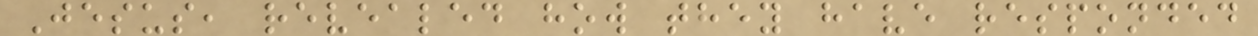Jesus, revealed how they have responded
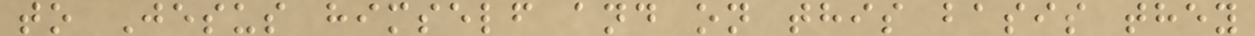to Jesus himself and on this basis they
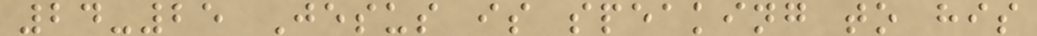24-25 Jesus is speaking to his
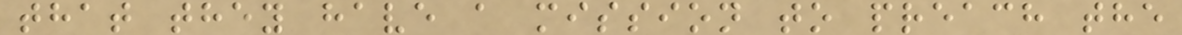that they have a mission to preach the
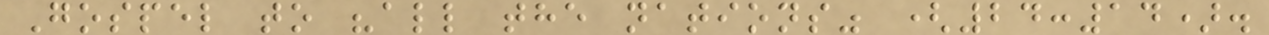Gospel to "all the nations" (24:14).
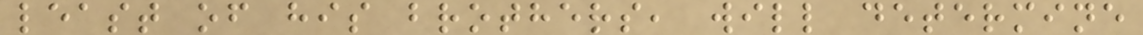least of his brothers, will determine
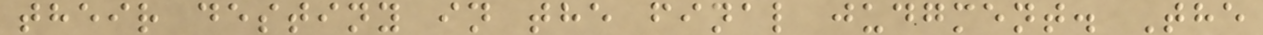their destiny in the final judgment. The
